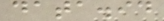data.id
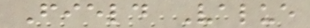Field Value
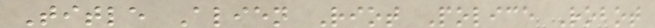Title Alien Riot Police Robot
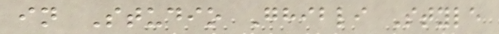in Studio Ghibli Style
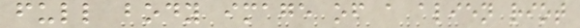full body image of a alien riot
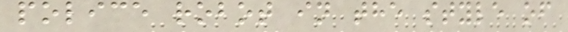police robot in the style of
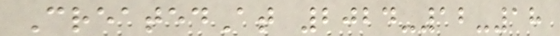CreatedAt 2024-12-18
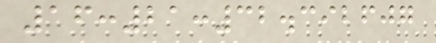16:21:32.392607
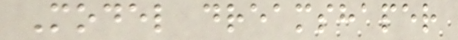Model dreamshaper
